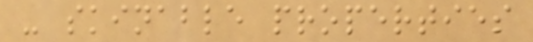- skinable properties
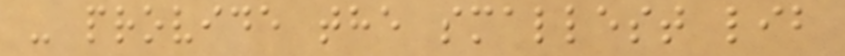- provide the smallest lib
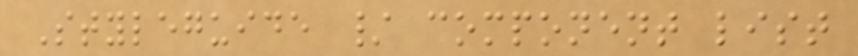Styleguide / component list
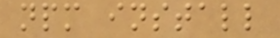npm install
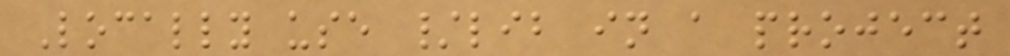Locally use /lib in a project
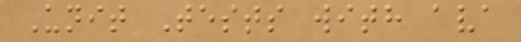Unit Tests with ava
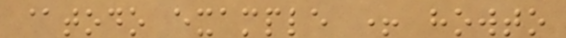@todo example + howto
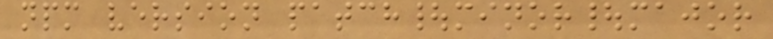npm version patch|minor|major
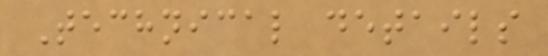Technical details
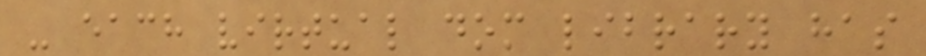- each virtual dom library has
